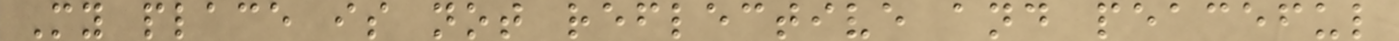My place is not reflective and peaceful
